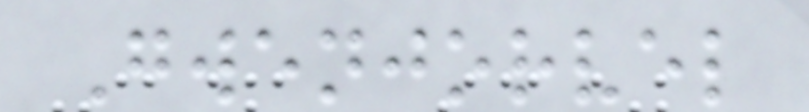Gwenjorvel
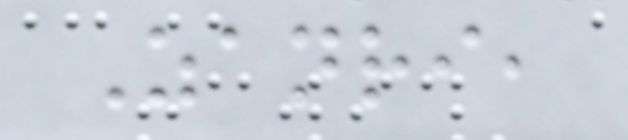Zanri,
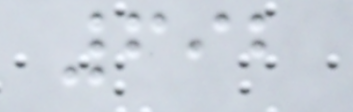692
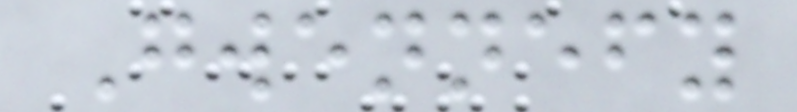Gwennefy
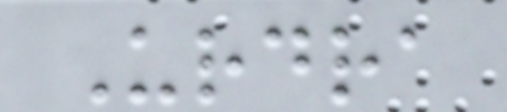Urdra
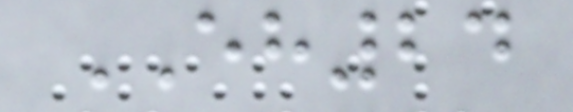EH24
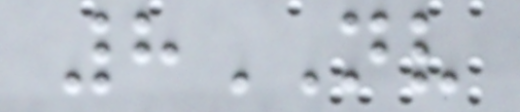8NV
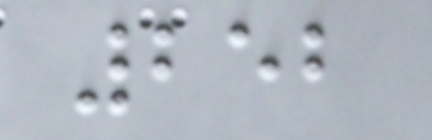252
